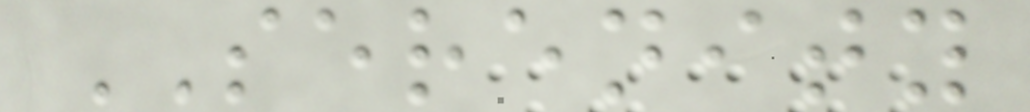SERENITY
